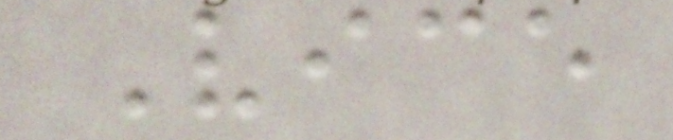Vice
